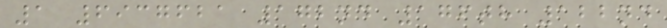1 6937621 172nd 176th 122nd
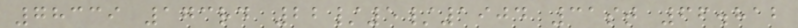78339 173rd 22/5/1904 31st 66.812
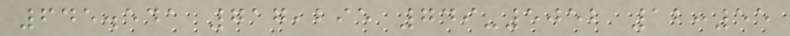645.541 717,295 749-5052 12:55
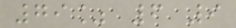79% 6 9
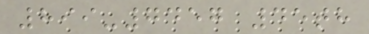899-7457 45th
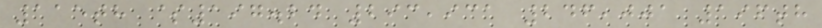115th $197.24 293,931 246,001 196th
